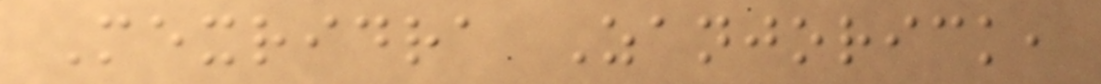Mexridra Zanjorick,
